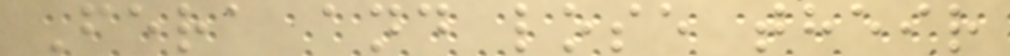Fera and lose their
